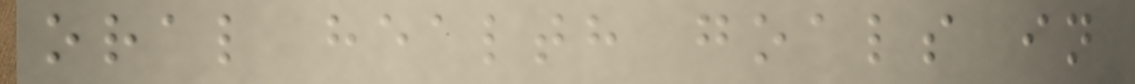oral health goals in
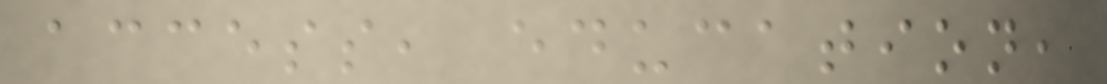access, education,
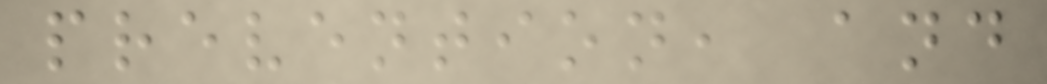prevention, and
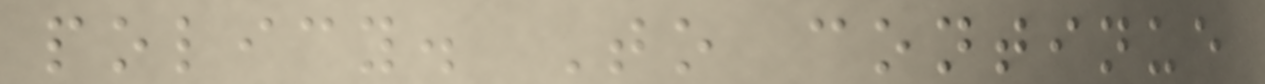policy. To continue
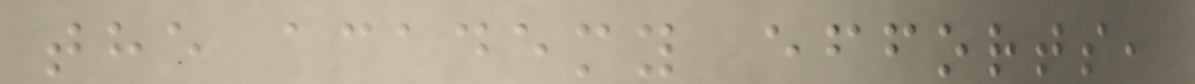the academy efforts,
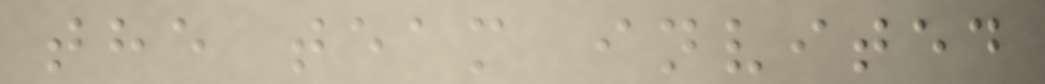the team invited
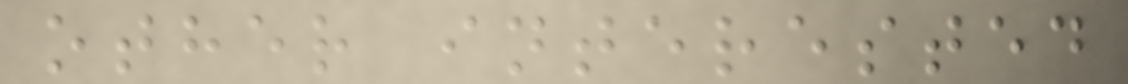other interested
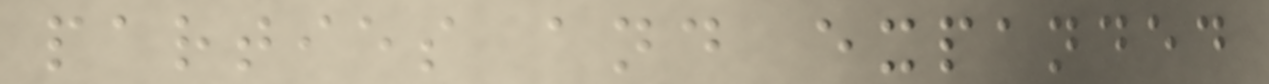parties and expanded
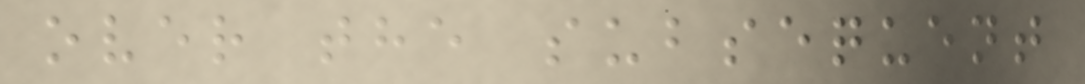over the subsequent
